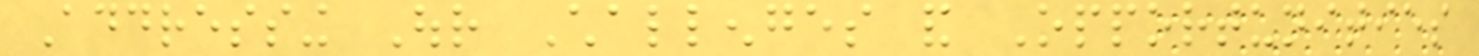Addressing Our Challenges and Opportunities
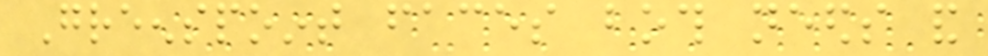Greenspoint faces both needs and
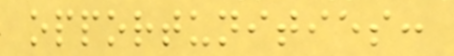opportunities:
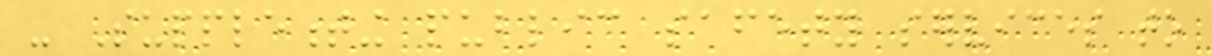- Supplementing public safety services to
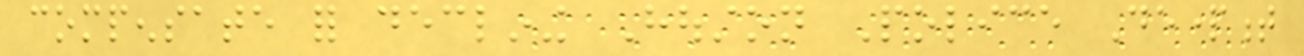compensate for declining Houston Police Department
